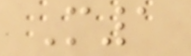M1
